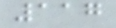117
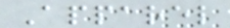Apparel
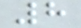8
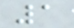1
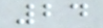24
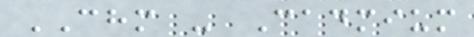CHM - Cadmium
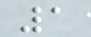1
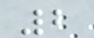2
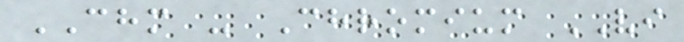CHM - Chromium VI
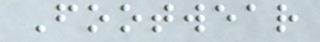Footwear
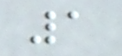1
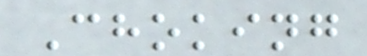Choking
